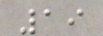19
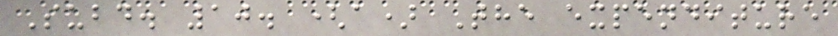Subd. 10. (a) The expenditure
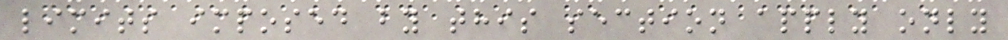limits imposed by this section apply only
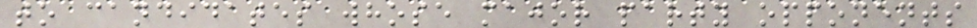to candidates whose major party opponents
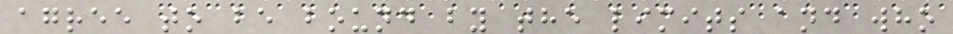agree to be bound by the limits and who
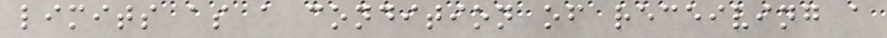limits as a condition of receiving a
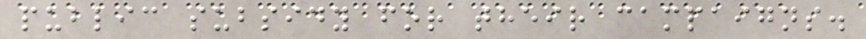public subsidy for their campaigns.
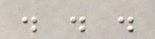. . .
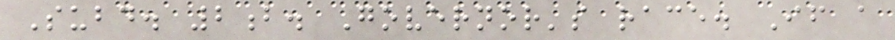Subd. 2b. Governor's race. If a
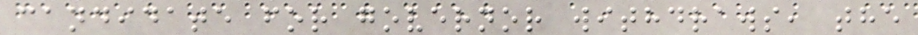candidate for governor withdraws, the
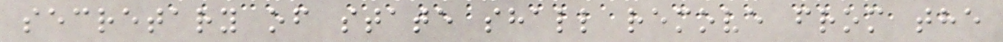secretary of state shall remove from the
